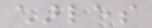charles
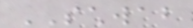SCHWAB
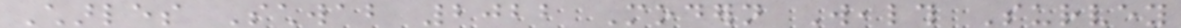Charles Schwab 2022 Modern Wealth Survey
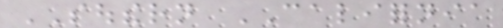SOUTHERN CALIFORNIA
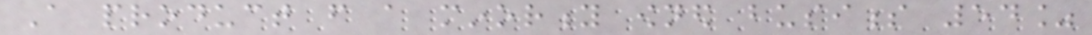A product from a minority owned business 54%
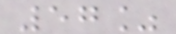57%
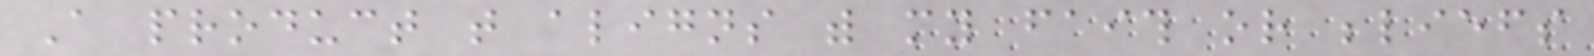A product that aligns with my faith or beliefs
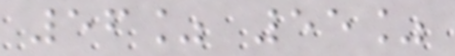56% 55%
